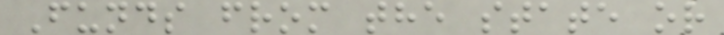Funds from the state or
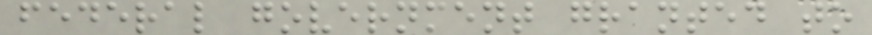federal government granted to
